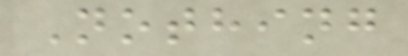Nothing
